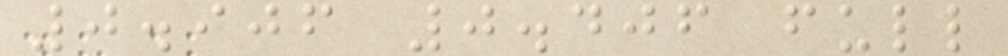0.906 0.406 full
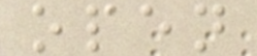open
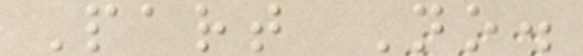Part No.
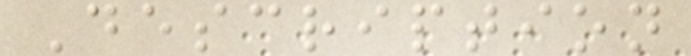Description
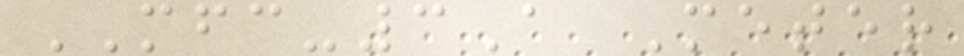MFC-3A Meter
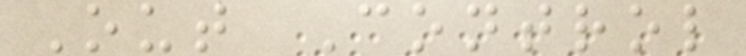Out Control
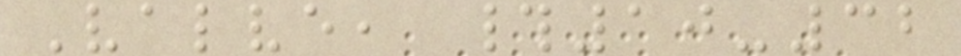Valve, #10-32
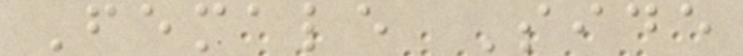Female Side
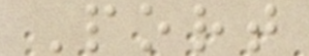Port
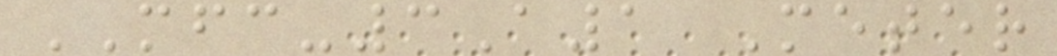MFC-3A1 Meter
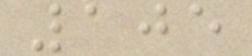105
